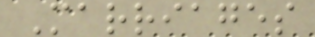Marriages
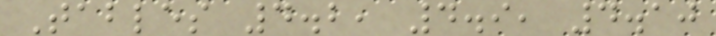Tables 4.2, 4.9, 4.10
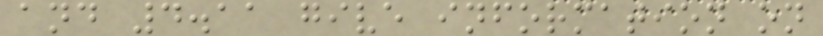and 4.11 give information on
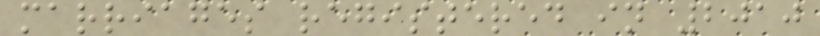marriages registered in 2010
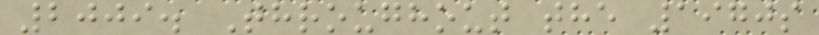2009. Throughout the 1970s
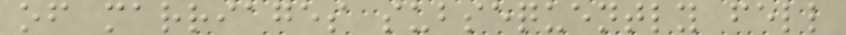of marriages subsequently fell
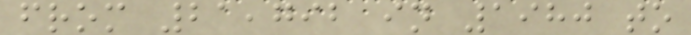from 21,792 in 1980 to
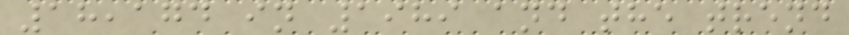18,174 in 1989 and the trend
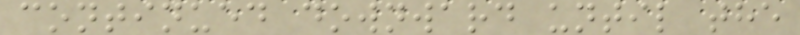continued downward until the
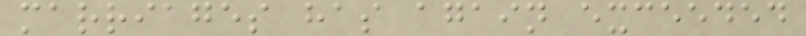marriages has again exceeded
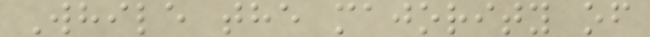While the majority of
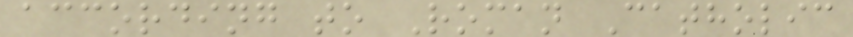according to Roman Catholic
